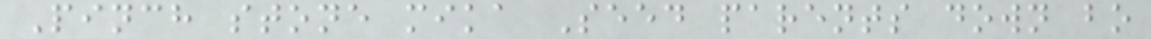Pinch stone mika Seed parents down bo
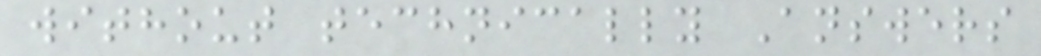without technically Answers
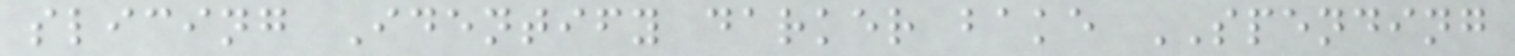slicing Identify darker bake SPENDING
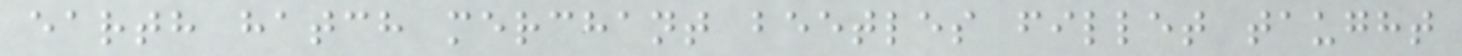earth hatch merchant beetles fillet taught
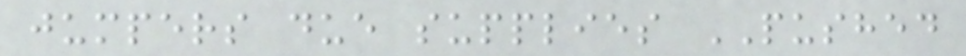jumpers due supplies PUSHED
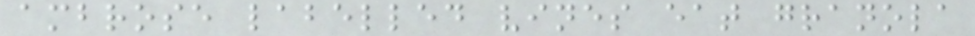ambrose labelled vines eat granola
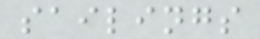sailings
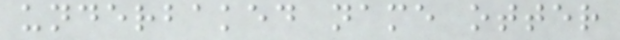underbaked name otter
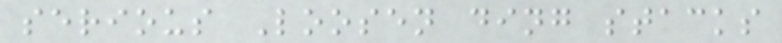serious Loosen ding stacks
